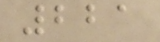221
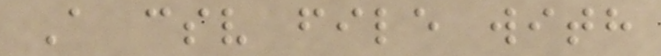A csv file with
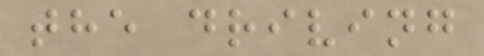the driving
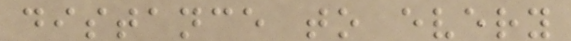distance to every
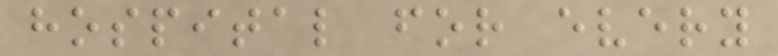hospital for every
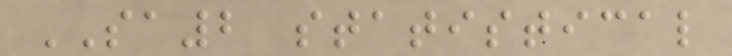SA2 statistical
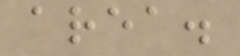area.
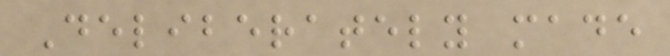Deliberately made
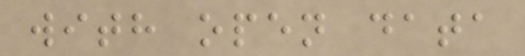with open data
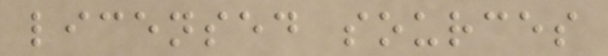licensed sources
